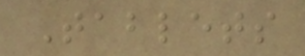Tablets
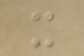x
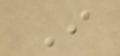I
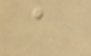a
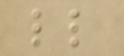ll
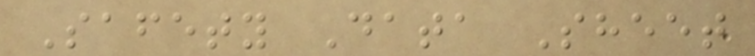Safety Data Sheet
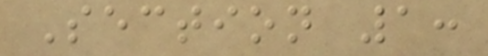Section 1:
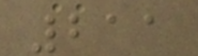211
